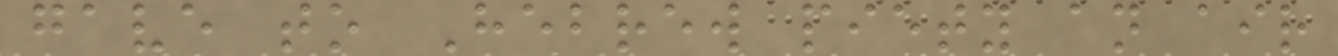gave to Hebrew piety an air
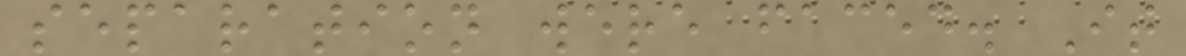separation were faced. It
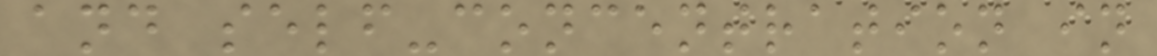and self-concentration in
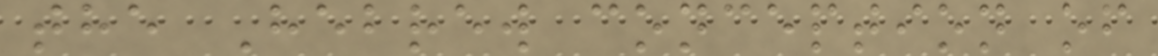the Hebrew conception of
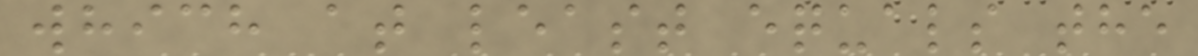which at least equals the
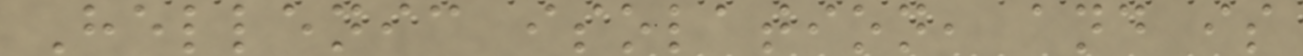Hellenic isolation, and is
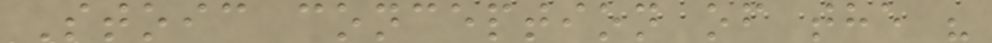Stoic conception of the "
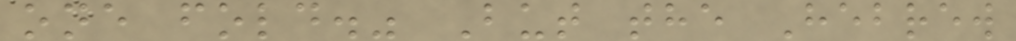one fold." But the Hebrew
